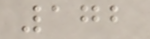172
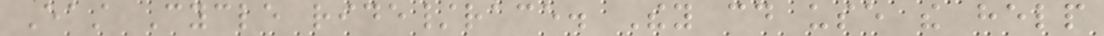East Cycle ride/race. They could use the help
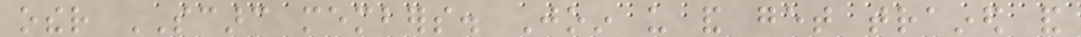other SCARC members. Join us and get trained and
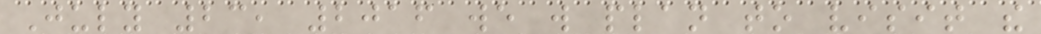July 23, 2016 we will plan to visit the
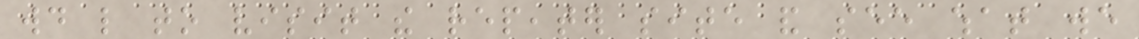would like to visit the repeater site and see what we
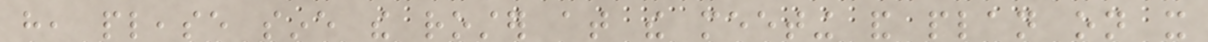have, please sine the roster at the meeting and plan on it
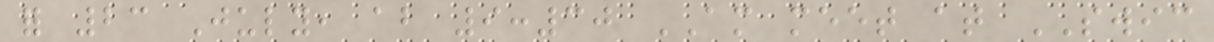for 23 July, about 9:30 AM meet at SWIC
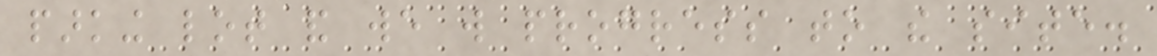parking lot and we will progress to the site.
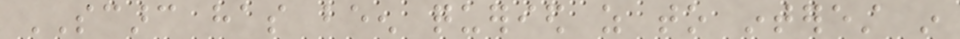SCARC has been queried as to interest in
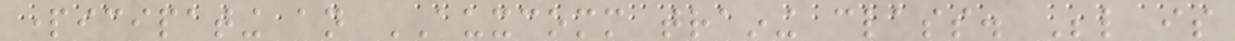participating an AUXCOMM training class. Below is
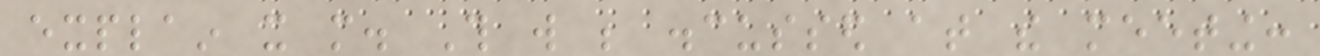explain it more. This will be discussed at the meeting:
